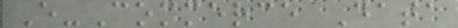E-Commerce Data
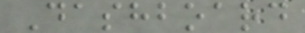Dashboard
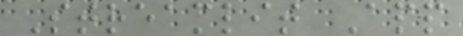Streamlit App
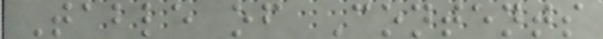Table of Contents
